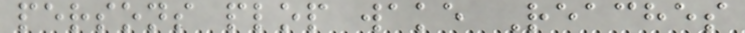persons plop wake Reaches
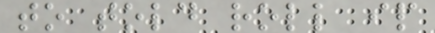to told roll ip
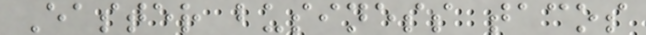Easter business tacos
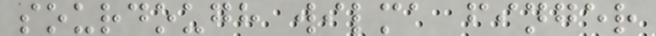sourdough wilma finger
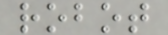robot
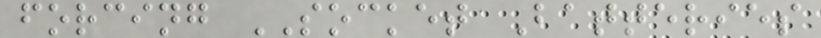forcing SOCKET Batteries
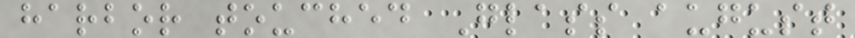harbor touched Glass august
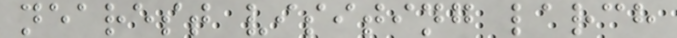nearest visiting larch
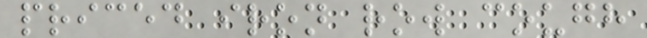priced iron row cough
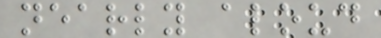nearly aloud
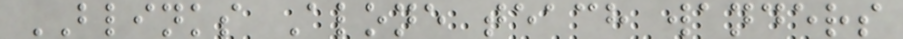BLINKS Alone teach wanders
